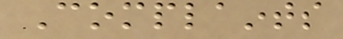Complaints
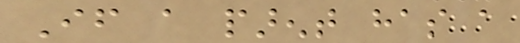If a parent has a
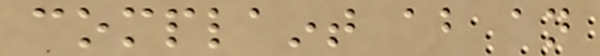complaint about an
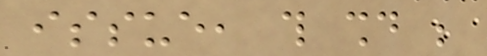issue, this should be
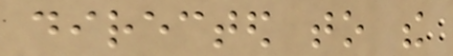directed to the
